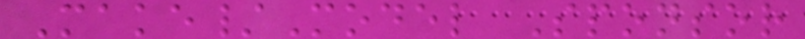Make/Model Sponsor
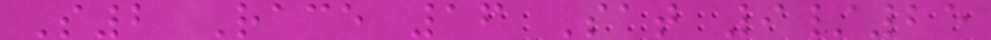S2 Race 16 Sat 9/25
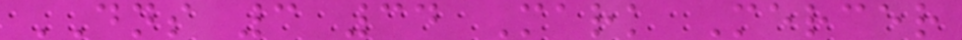DNS 3 34 Mark Mercer
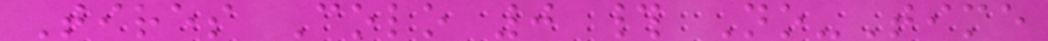Tires Colo 0 # No-Time
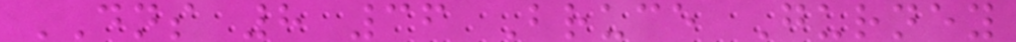DNS 8 36 Bruce Gurney
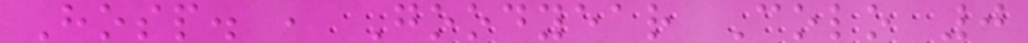Hosp. , Goodyear Colo 0
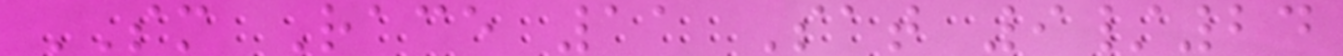SM Race 11 Sat 9/24
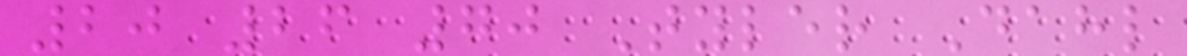20 26 70 Tyler Dahl
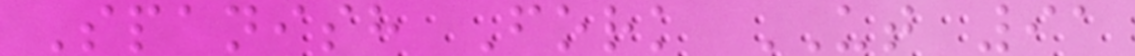Spanish Fork UT 91
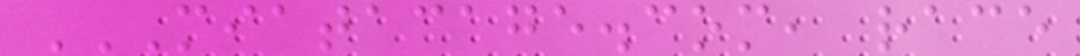MIATACAGE.COM, RACE
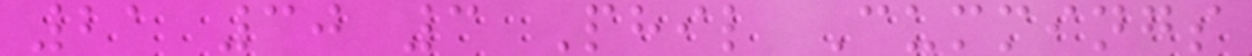21 30 3 Phil Cummings
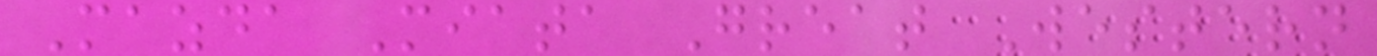Mazda Miata Great Western
